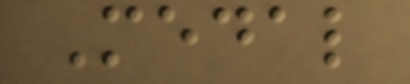Medal
